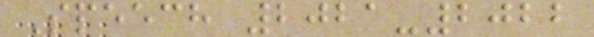Speech 2021-2022
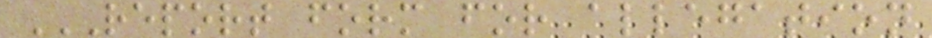REPORT FORM FOR ALLEGATION
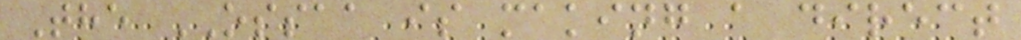The OSSAA is making a direct
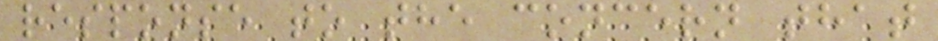response to the concern that
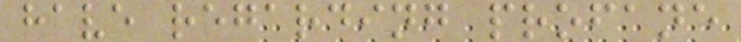have regarding profane
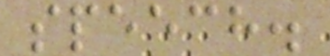speech.
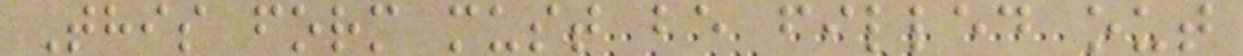This form must be filled out
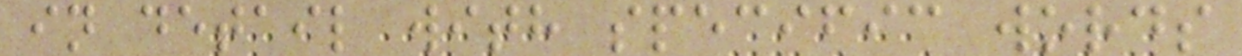in detail with specific words
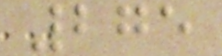275
